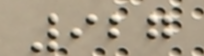927
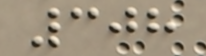308
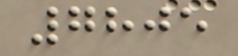7805
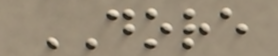DORE
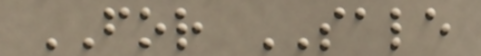FOR SALE
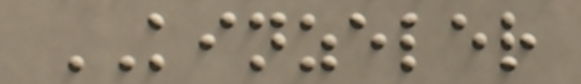KINZELER
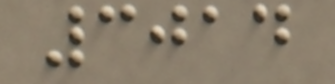3014
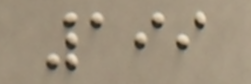199
